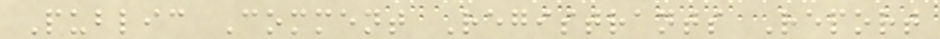Public Comment Registrants Report
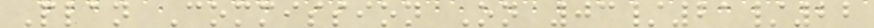Plan Commission On 03/21/22
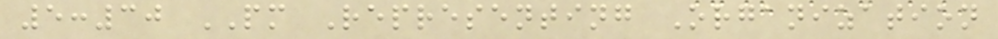5:30 PM Representing Organization
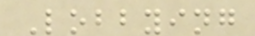Lobbying
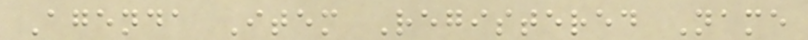Agenda Item Registered Name
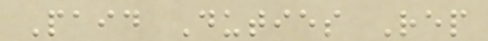Paid Duties Rep
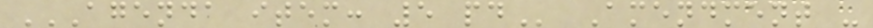AGENDA ITEM: 5 PD Amendment -
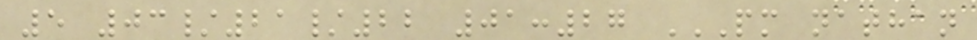5 03/21/22 01:27 PM NATHAN
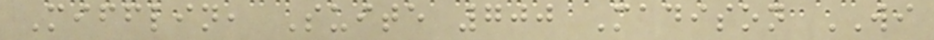Mifflin, Suite 700 Madison WI
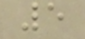5
